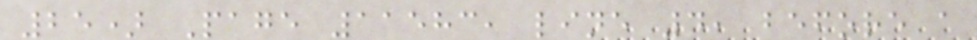25) Page 11583, line 4, before a
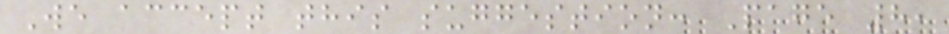We accept this suggestion: Page 8,
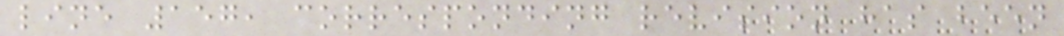line 157, corresponding revision has been
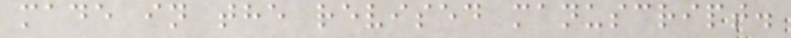made in the revised manuscript.
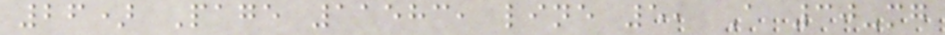26) Page 11583, line 5, A 30-mg
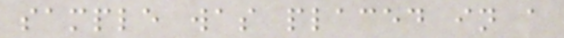sample was placed in a
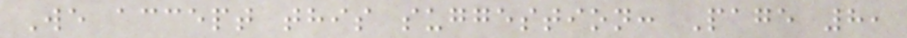We accept this suggestion: Page 8,
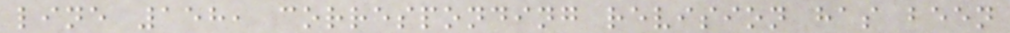line 158, corresponding revision has been
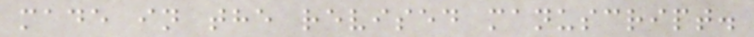made in the revised manuscript.
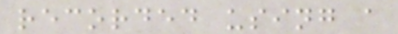recorded using a
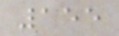155
